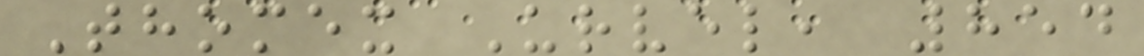Thomex Urvel, 854
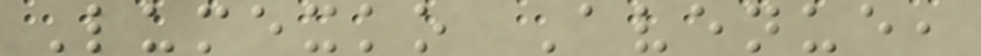Lumexko Avenue,
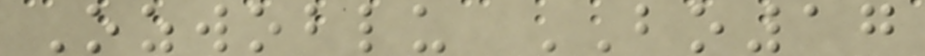Ozwoblu BO17
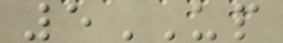5UP
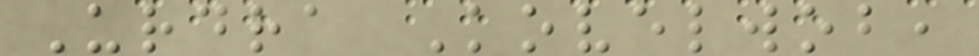Urdra Kovelwob,
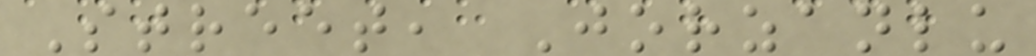Street, Jorzanlu
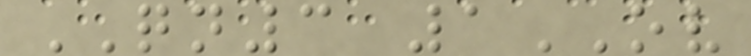QN3 1OV
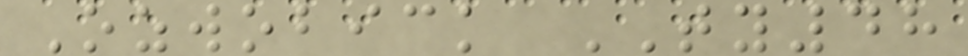Ozwobick TY48
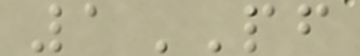1PF
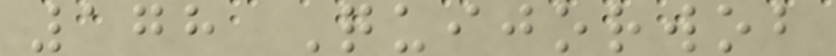178 Quijorwob
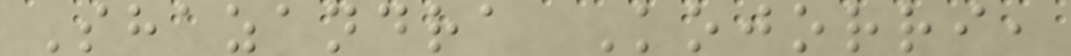Shazandra Kojorri,
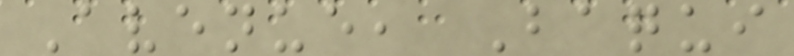Avenue, Baqui
